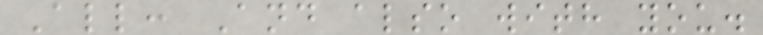All: And also with you.
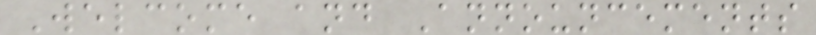Welcome and Announcements
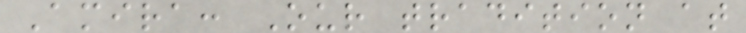Amira: Our tradition at
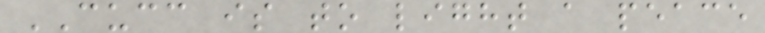CUCC is to light a peace
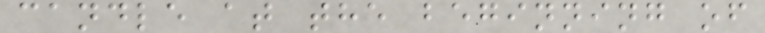candle at the beginning of
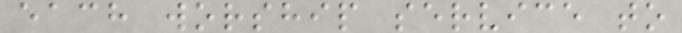each worship service to
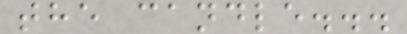the candle...
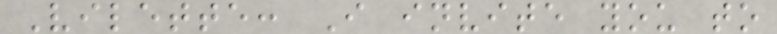Vilette: I invite you to
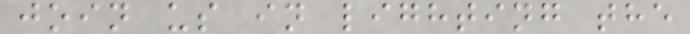join us in lighting the
